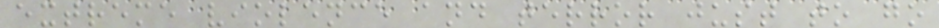extreme violence and terror just to go
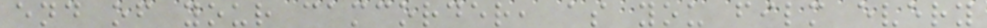end of your camcorder, as you film every
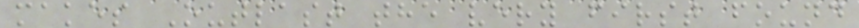makes Outlast the very first found
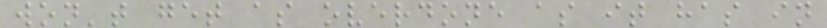won't get as overdone as it has in
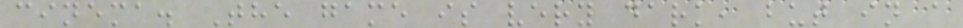cinema. The game is very dark, but in a
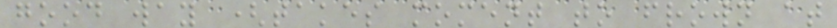good way (takes moment to frown at
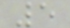5
